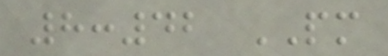8:42 PM
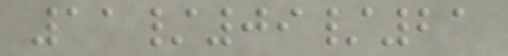11/09/21
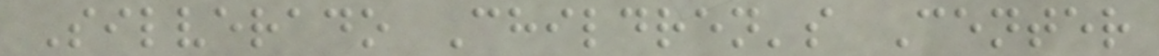Silverado Children's Center
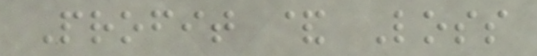Profit & Loss
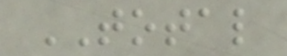TOTAL
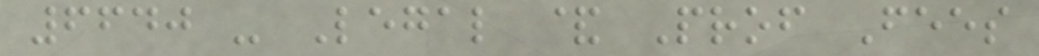6640 - Legal & Prof Fees
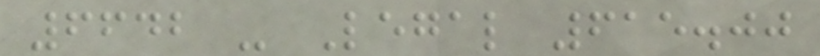6642 - Legal 615.00
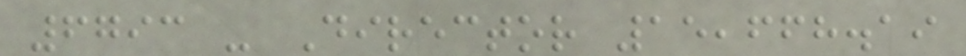6793 - Director 15,668.19
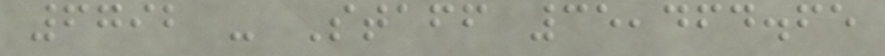6792 - Staff 35,464.65
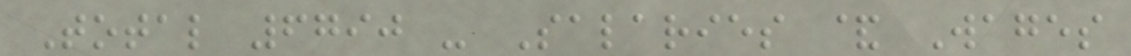Total 6790 - Salaries & Wages
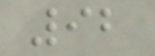92
